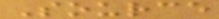Source
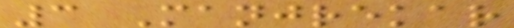3 Manjrekar
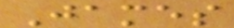James
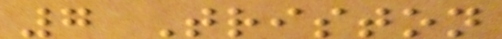7 Triston
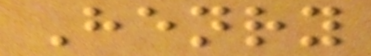Henry
